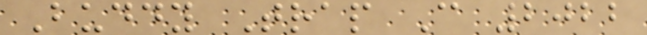Buddy Trap C 2022
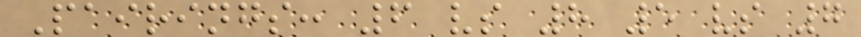Pairings: 6 vs 8 5 vs 7
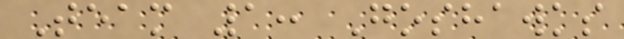Team 1: Goshawks
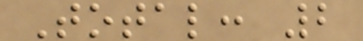Total: 2
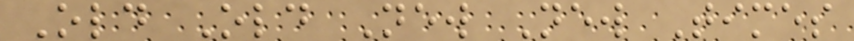Old Old New New Times
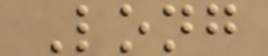Long
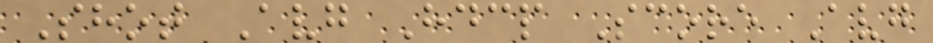Shot Avg Hdcp Score Avg
